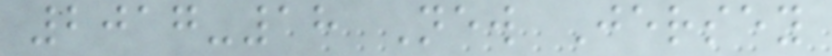2017-18 New Jersey
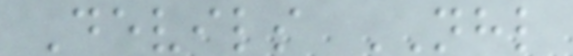Devils NHL
